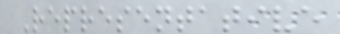Representative
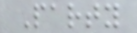Party
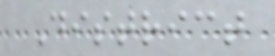District
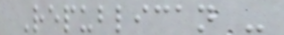Republican -
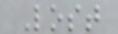Lost
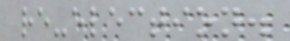re-election.
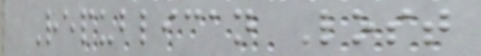Republican Lost
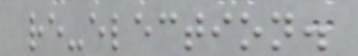re-election.
